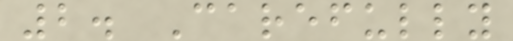2. Carefully
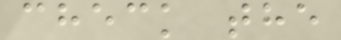check the
